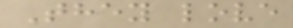They love
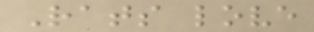Rats love
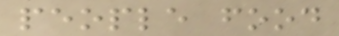people food
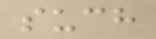such
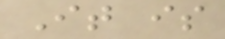It is
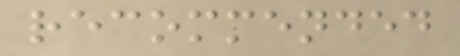recommended
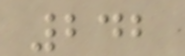242
